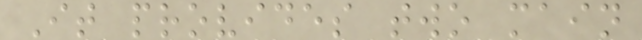It provides two main
